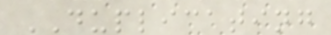DUPLICATING
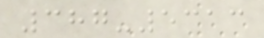387-5313
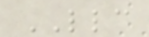LLC
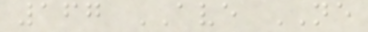167 AVE NE
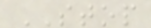STOP
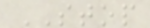STOP
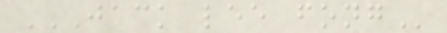JACK LEE FONG
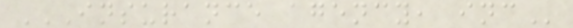INSURANCE AGENCY, INC
